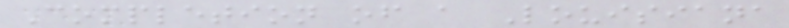Completion of a Louisiana
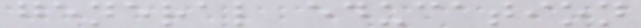general education
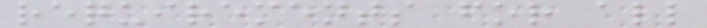requirements for all
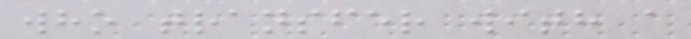who transfer with a
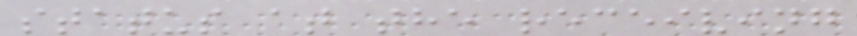status at the receiving
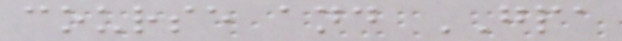course and GPA
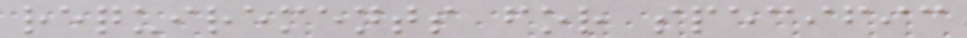requirements for specific
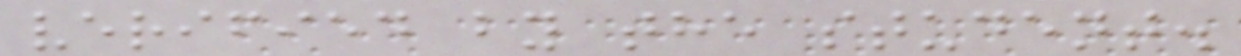verified by the student.
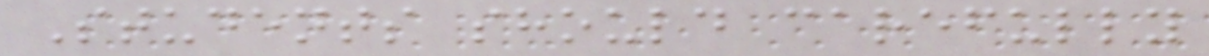Students should carefully
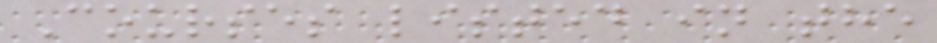Courses listed in the
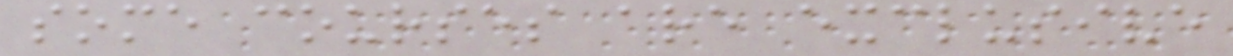some courses are exclusive
